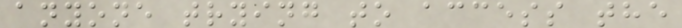anyone trying to access the
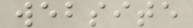website
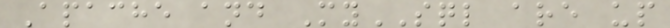Apache and MySQL are up
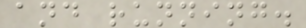and running.
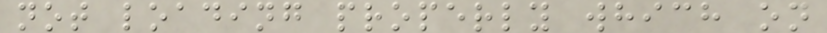not loading properly which on
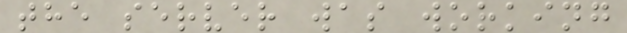the server was working
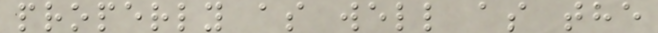properly as well as the
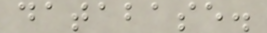database.
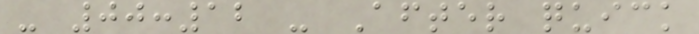- 00:12 - After quick
